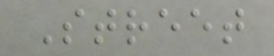Street
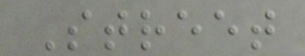Street
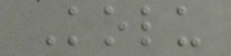Kolu
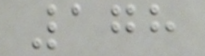178
